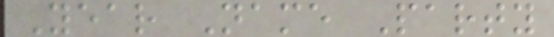Year Name Party
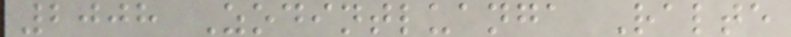2008 Zodintluanga Ralte
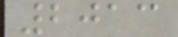2013
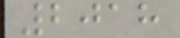2018
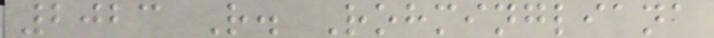2023 R. Rohmingliana
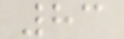83
